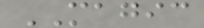MAGIC
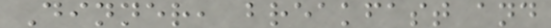Dinner, breakfast and
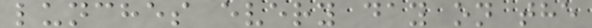lunches every day on the
